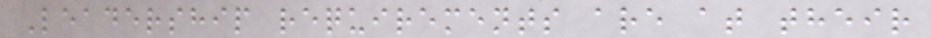Leadership requirements are at their
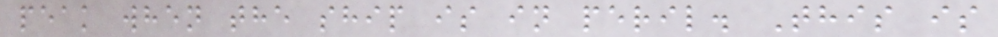peak when the ship is in peril. This is
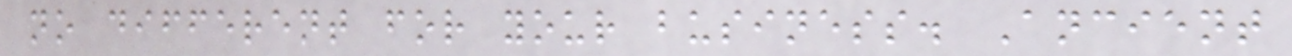no different for your business. Ancient
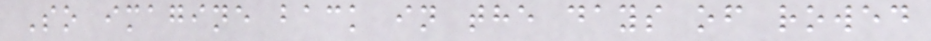So imagine back in the days of rowed
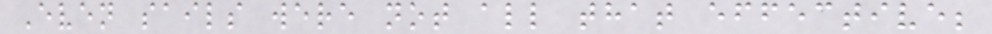Even sails were not all that effective;
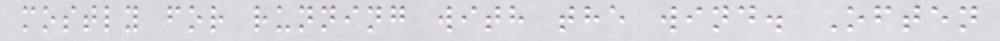mostly for running with the wind. Often
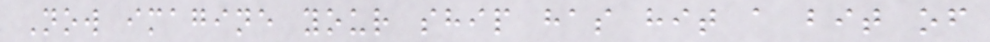Now imagine your ship has hit a bit of
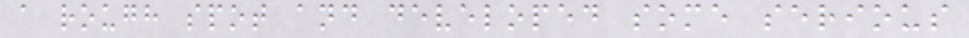a rough spot and developed some serious
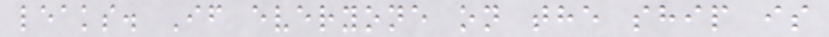leaks. If everyone on the ship is
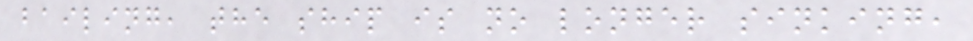bailing, the ship is no longer sinking,
